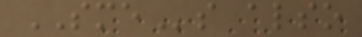SMEs also
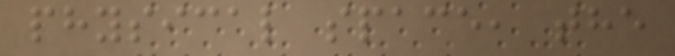physical space, the
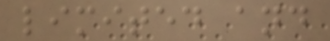limited and
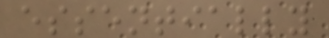essentially
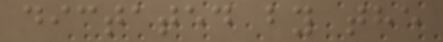dictated by the
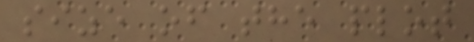size of the plot
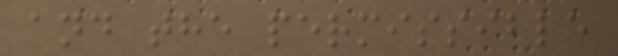and the permissible
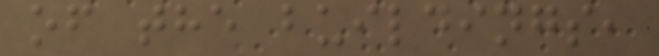of the buildings,
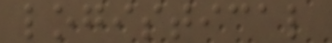logistical
